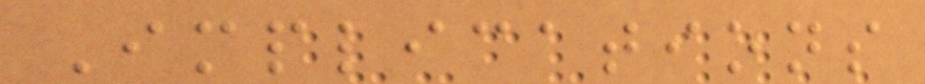Implications
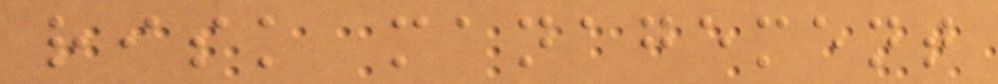risk management
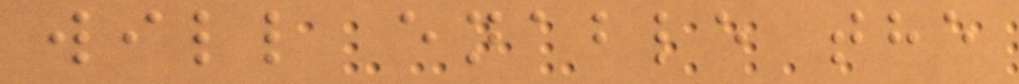will enable the
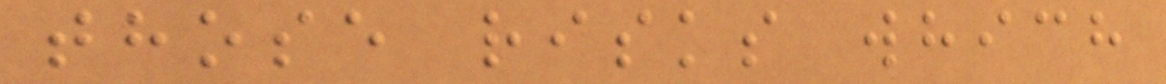those risks which
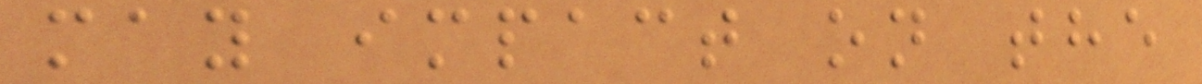may impact on the
